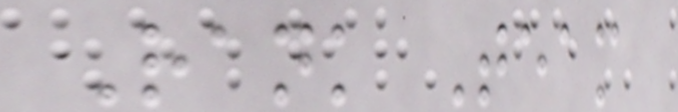Rank Team
